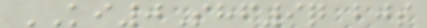KI0Shf9q bjs
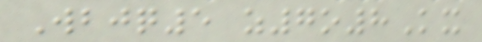Wbjq5 z7o8Kx
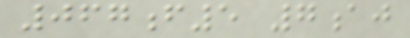067f5 7aj
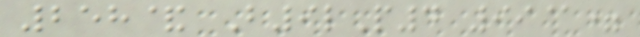258& B9lP4 99@=
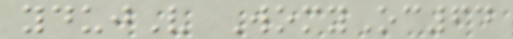ydujV WomyOc64
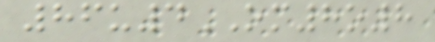86u4OM8o8
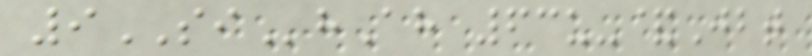9SIhAh 63u-&Jbt
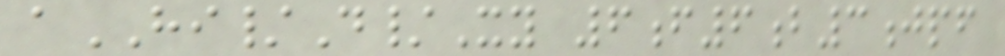aHI/D/Xy 6f6b3jpf
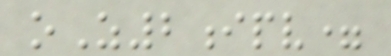oZ2ipv=
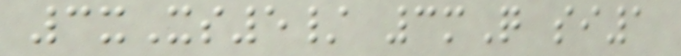3xXs5/ 3mQ si1
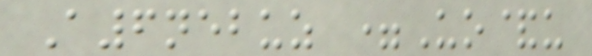A6nebuz =Uo&u
